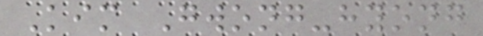Kim Gwong-hyong
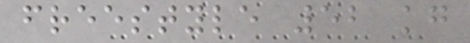freestyle 52 kg
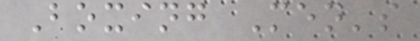Boxing Men's
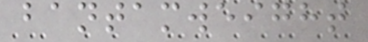bantamweight
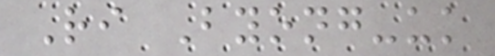Ri Byong-uk
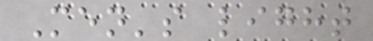Men's light
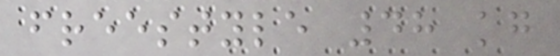freestyle 48 kg
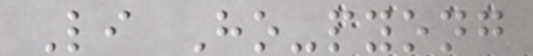Li Ho-pyong
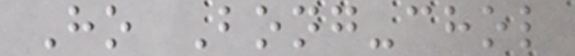Ho Bong-chol
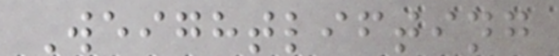Weightlifting
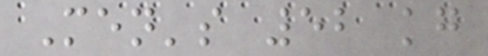Men's 52 kg
